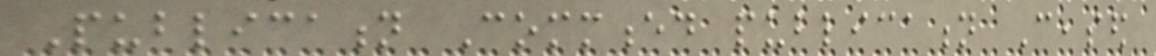Publication Commenced publication Ceased
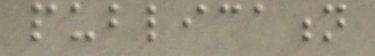publication
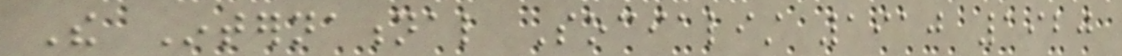The International Socialist 1910 1920
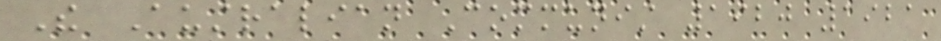The Australian Communist 1920 1921
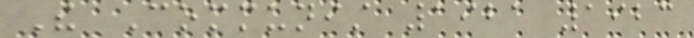The Communist 1921 1923
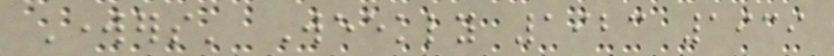Workers' Weekly 1923 1939
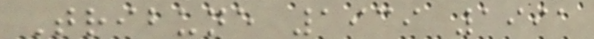Tribune 1939 1991
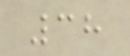38
